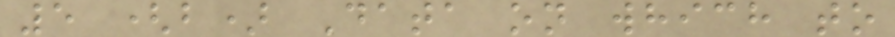5 (b) Data on which to
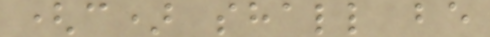(c) shall be
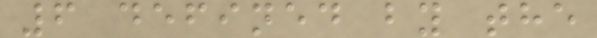6 defined by the
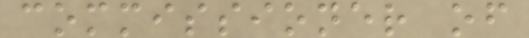commissioner of
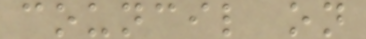council on
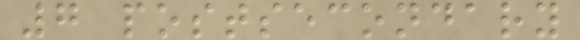7 postsecondary
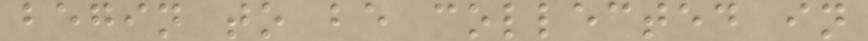begin to be collected in
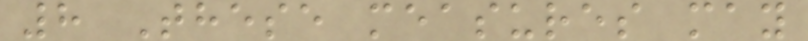8 These measures may
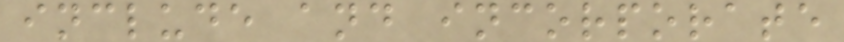include and incorporate
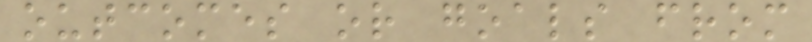outcomes or goals from
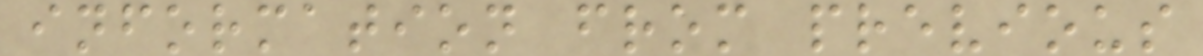information from previous
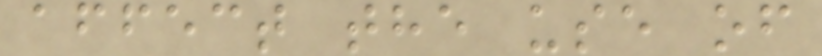affect the use of
